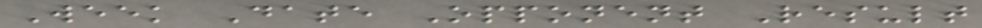Week Date Opponent Result
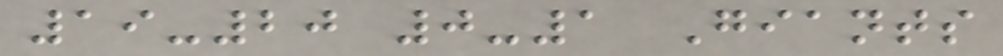19-20 0-1 Giants
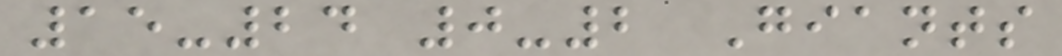15-24 0-2 Giants
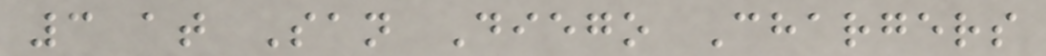3 at San Diego Chargers
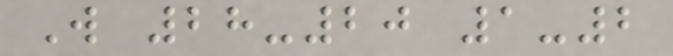W 28-20 1-2
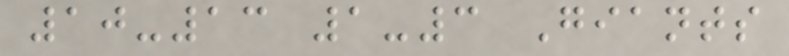10-13 1-3 Giants
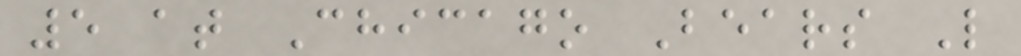5 at Chicago Bears L
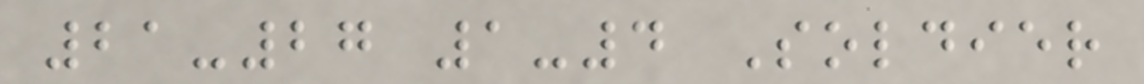21-27 1-4 Soldier
